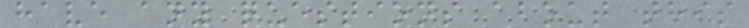have any questions about this
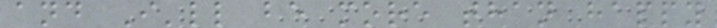and I'll be more than happy
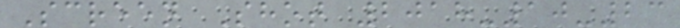Screen Shot 2018-10-23
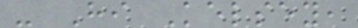- Hi Kelsey,
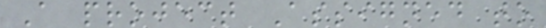A project Assigned to
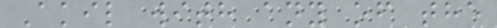Akil with any of the
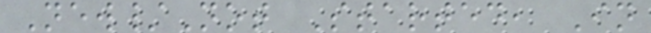New/Not Started, In
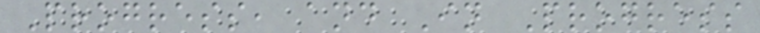Progress, and In Progress
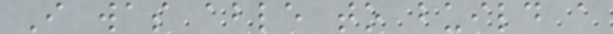I was able to build a
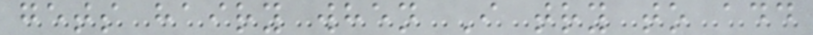gets hairy when I try to add
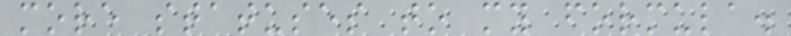more statuses to my formula.
